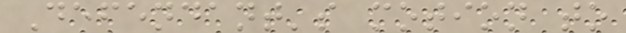Defendant's motion to
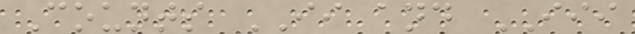Counts II and III
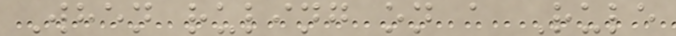When ruling on a Rule
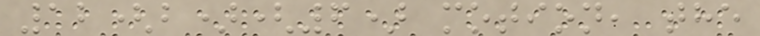12(b)(6) motion, the
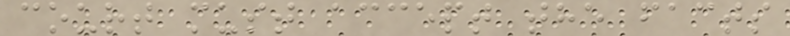court must accept the facts
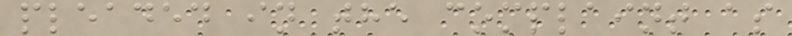pleaded in the complaint as
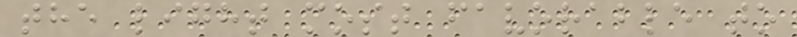the light most favorable to
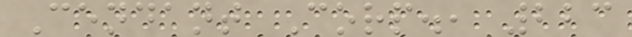Cendant Corp., 223
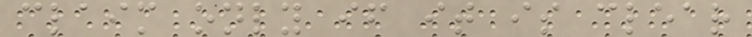claim only if it is clear
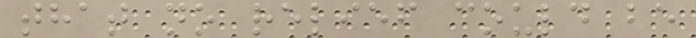that no relief could be
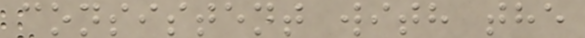consistent with the
